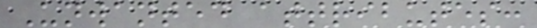Unwanted attributes:
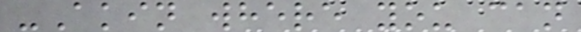-Akin where you can
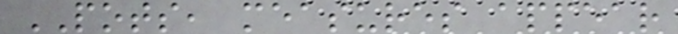POTS, measures appear
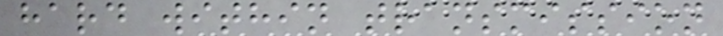hard within transmission
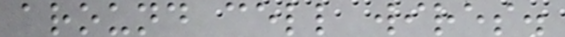around cell wires.
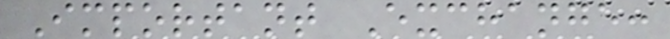Important Exchange:
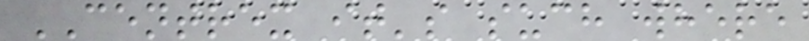CENTREX it's such where
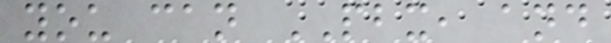you can PBX, and
